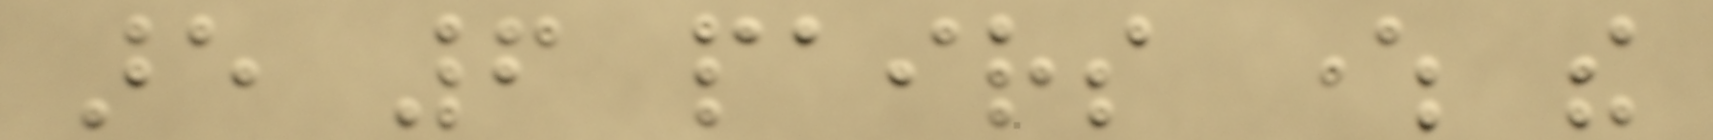are 6 pairs where the
